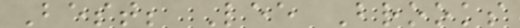Best; Lee Brooks
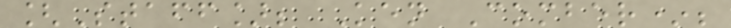[Staff]; Ken Comber*;
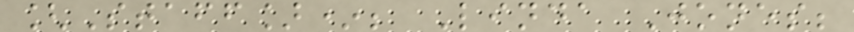[Staff]*; Linda Jones;
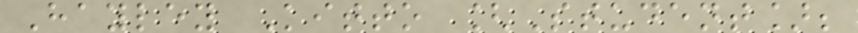Hayley Kitto [Student];
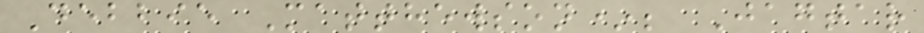Debbie Matthewson*; Jagtar
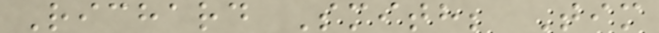Richard Smith; Tim
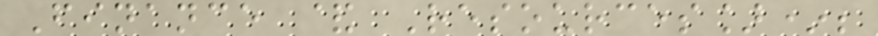Finance & Resources]*;
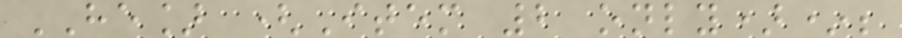HE] (Item 2 only)*;
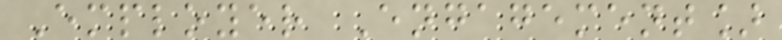Employer Engagement]
